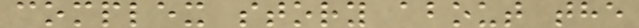complex story about the
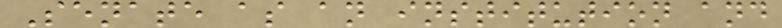Senate as an institution and
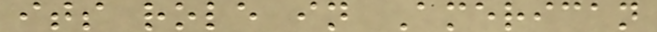its role in American
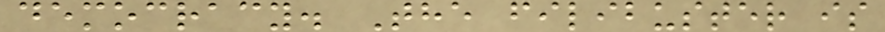democracy. The filibuster is
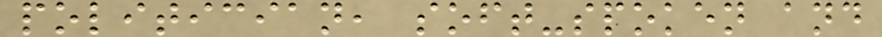politician, soft-spoken and
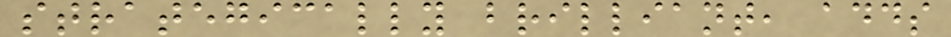strategically brilliant, adds
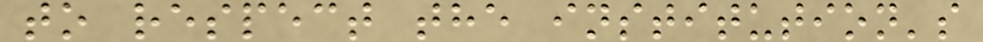to respect the institution's
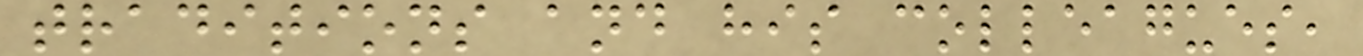traditions and his colleagues,
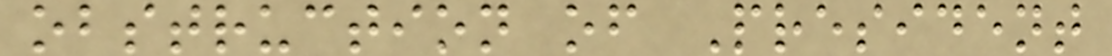obstruction of President
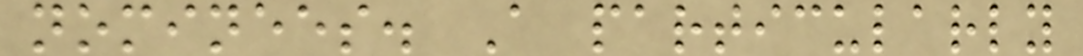nominees. A particularly
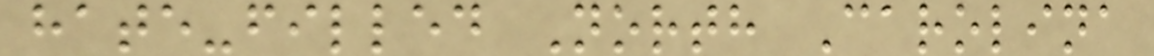hate-filled North Carolina
